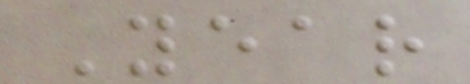Year
